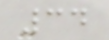34
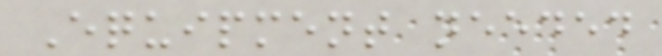Equipment needed
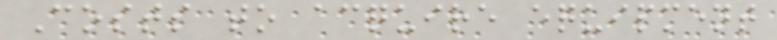Costs to acquire equipment
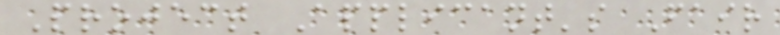Project Applicant's Fair
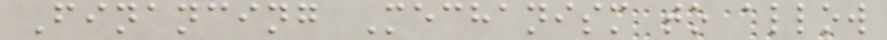Financing Mechanism to allow
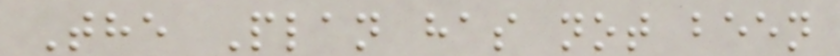The Plan has not been
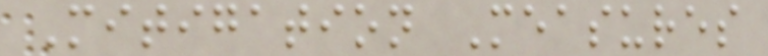Mitigation Measures
